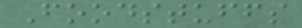Foodstuffs
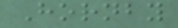Hornby
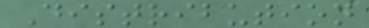Distribution
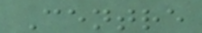Centre
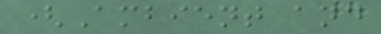(Ambient and
